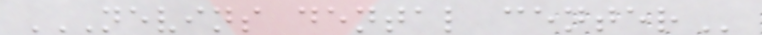NEVINS DENTAL CENTER
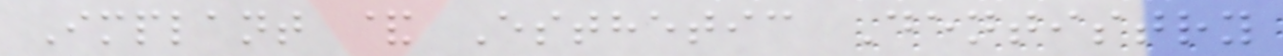Implant & Esthetic Dentistry
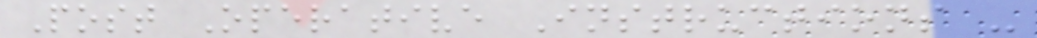Post Operative Instructions -
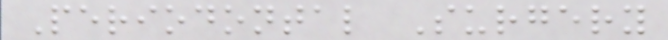Periodontal Surgery
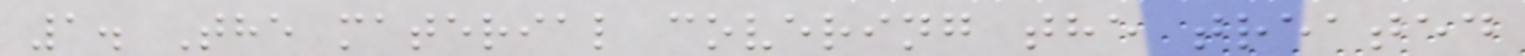1. The material covering the treated
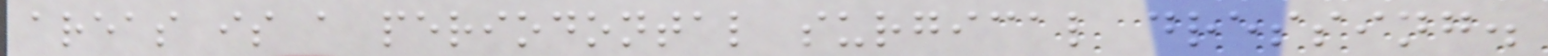areas is a periodontal surgical dressing.
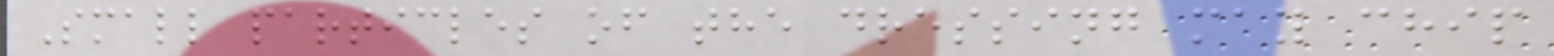Small particles of the dressing may chip
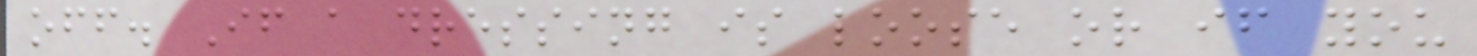off. If a dressing is loose or if you
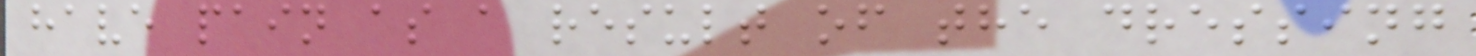have pain as a result of the dressing
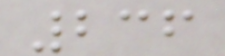236
